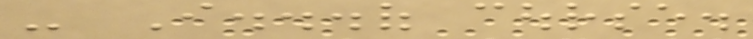- I...of course.
